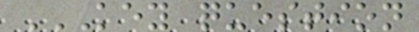KEY QUESTION
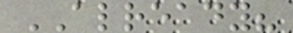ALREADY?
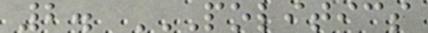2. POLITICS
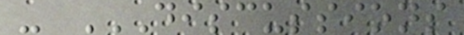- DISCUSSIONS
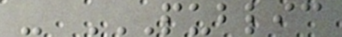- PUBLIC
